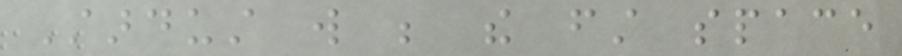Stardust will be the first space
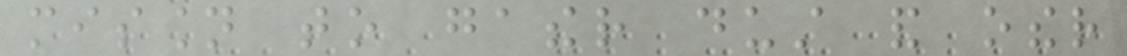mission to gather dust and other
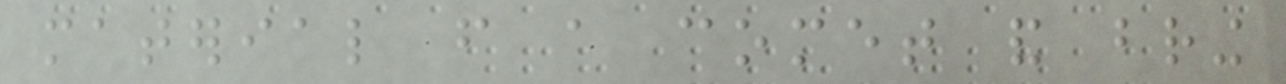material from a comet and bring
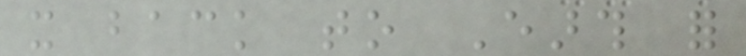it back to Earth for
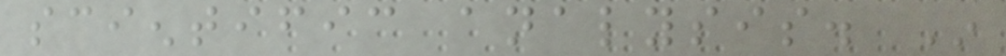scientific analysis. In
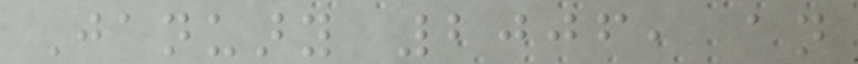January 2006, an
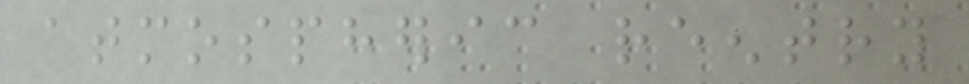atmospheric reentry
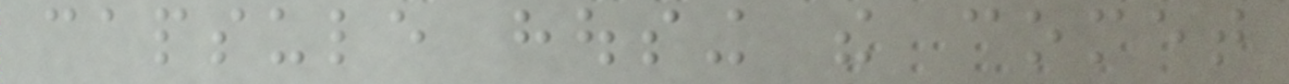capsule housing the comet
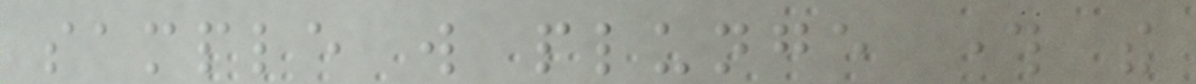sample will plunge through the
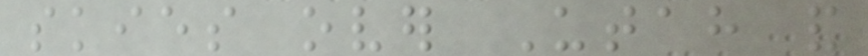skies over Utah and
